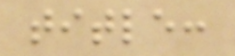title:
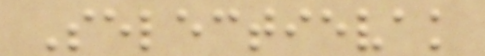Selectievak
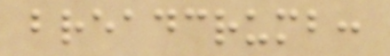breadcrumb:
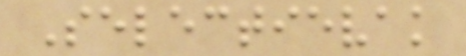Selectievak
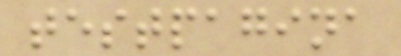testpagina
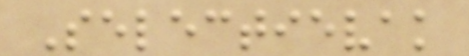Selectievak
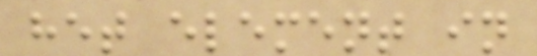het element in
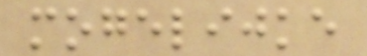mogelijke
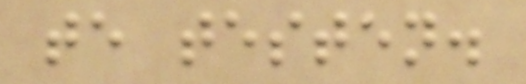te testen.
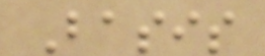Basis
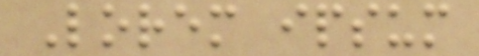Lorem ipsum
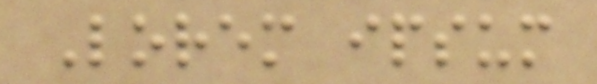Lorem ipsum
